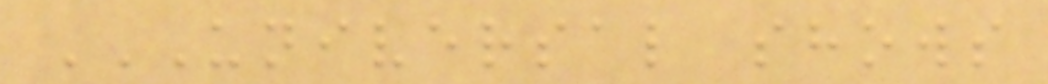UNIVERSAL SHOWS
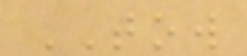TOW
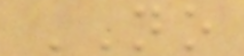NO
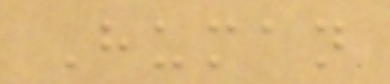Human
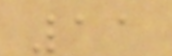11
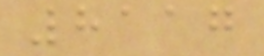8117
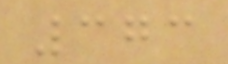373
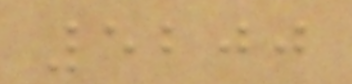5200
